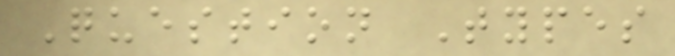Question Types
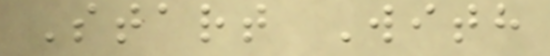Start With
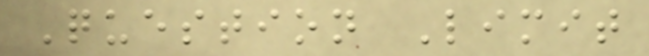Question Limit
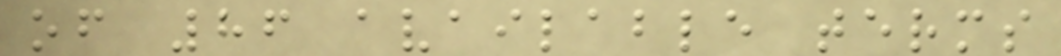of 86 available terms
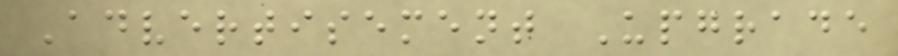Advertisement Upgrade
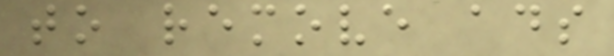to remove ads
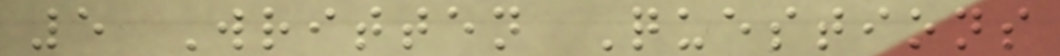5 Written Questions
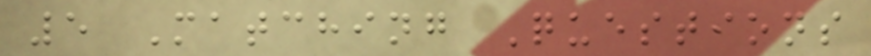5 Matching Questions
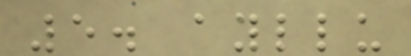5. ayllu
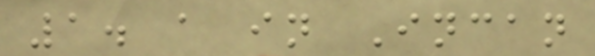1. a in Incan
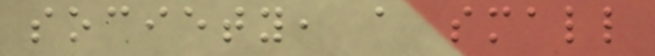society, a small
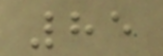85
